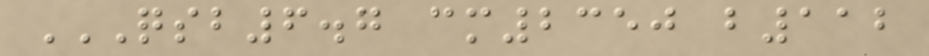QSB6.7 CM2350 B112
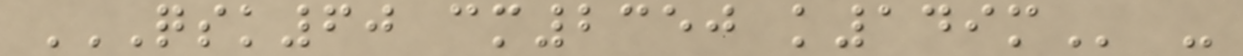QSK60 CM2350 K149M -
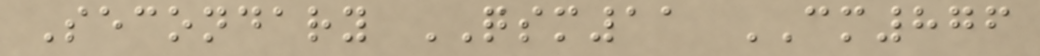Secondary QSM11 CM876
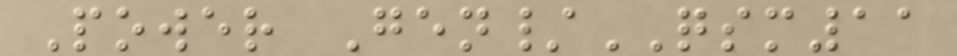Power Gen/QSM11
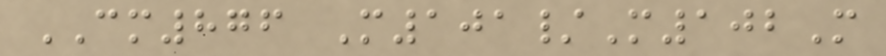CM876 M101/M102M
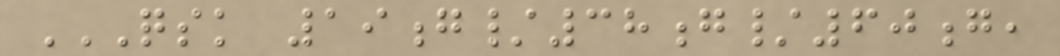QSK 19G/38G/60G,
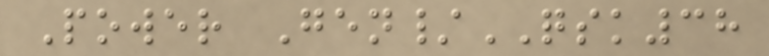Power Gen/QSK38
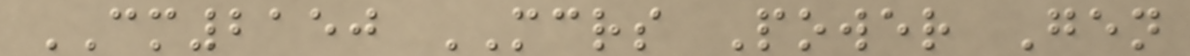CM2150 MCRS Power Gen
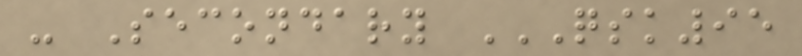- Secondary QSK95
